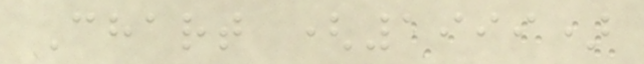Chart (1999)
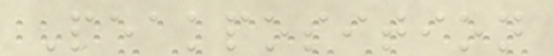Peakposition
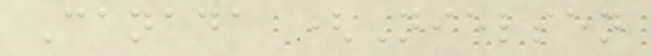Canada (Nielsen
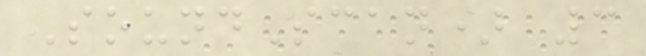SoundScan) 3
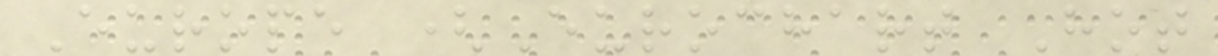Europe (Eurochart Hot
